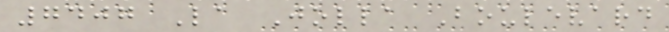7407 La Jolla Boulevard
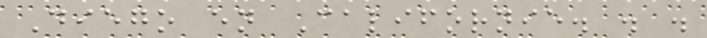Diego en Californie. . .
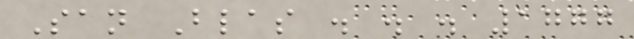San Blas . . . 1777
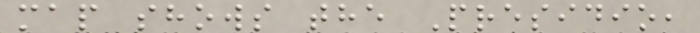map shows the Presidio,
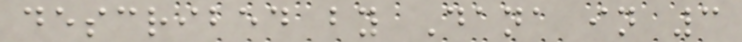described by Dana in 3
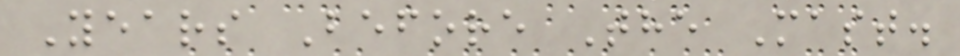Years Before The Mast.
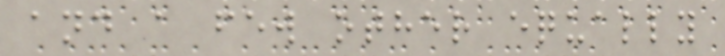and a few other equally
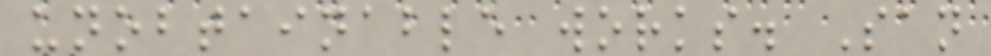unobtainable works. San
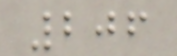206
